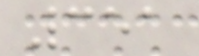351
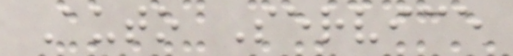Auto Service
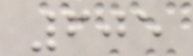605
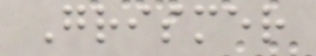Grismer
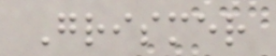Grismer
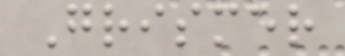Grismer
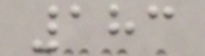183
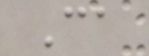Ca
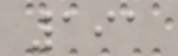191
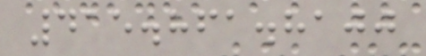415.861.8100
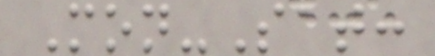Mon-Sat:
